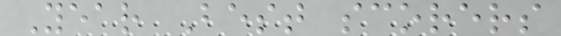Year Best scorers
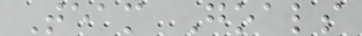Team Goals
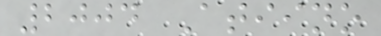2004 Atiino
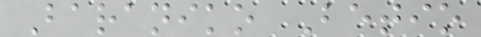Baraniko Betio
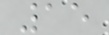15
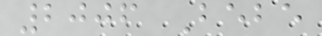2006 Bebe
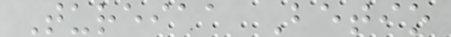Tureiaa Betio
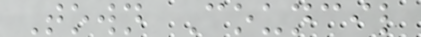Town Council
